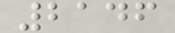2146
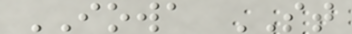IOWA ST
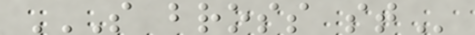S BROSS ST
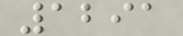1291
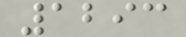1293
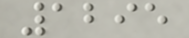1295
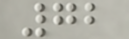72
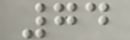74
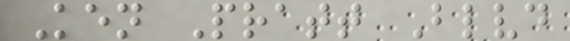Ken Pratt Blvd
